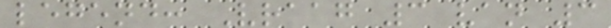legend: Vraag 3 van 3
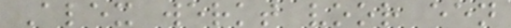Alex werkt voor een
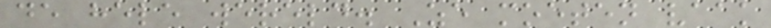de hele wereld. Ze moeten vaak
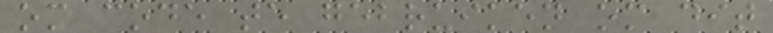om code te gebruiken om dit
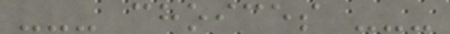--- choices ---
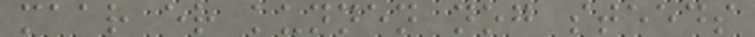maar er kunnen nog steeds
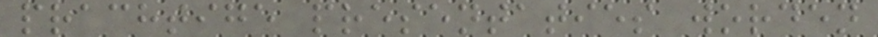prachtige presentaties worden
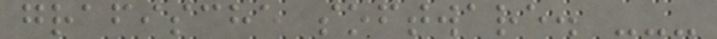grafische software. ---
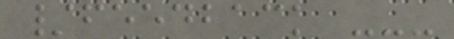/feedback ---
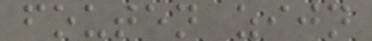fouten zijn
